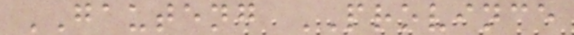GAUTENG PROVINCE
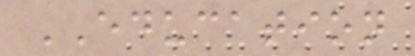EDUCATION
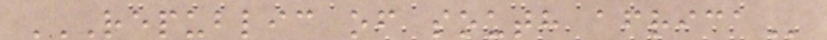REPUBLIC OF SOUTH AFRICA
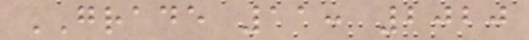GRADE 11: 2020
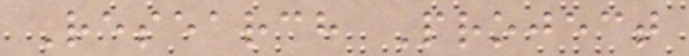Research Project
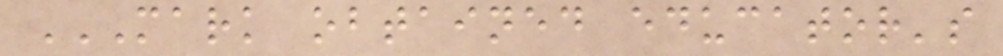MARK OBTAINED EDUCATOR'S
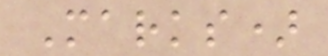Marks)
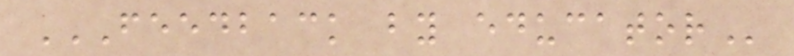FEEDBACK BY EDUCATOR
